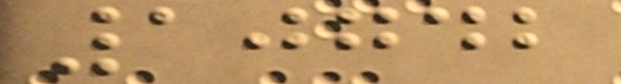10742
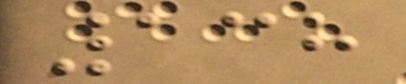138
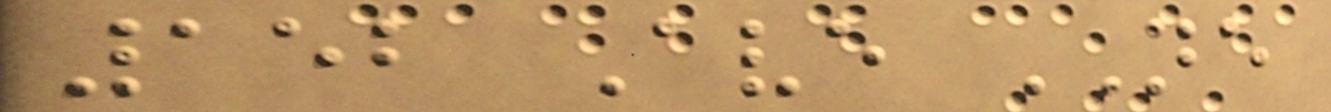152 Ave NE
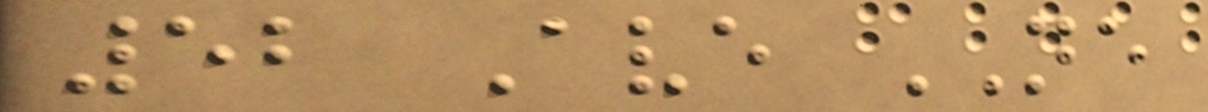52 Ave NE
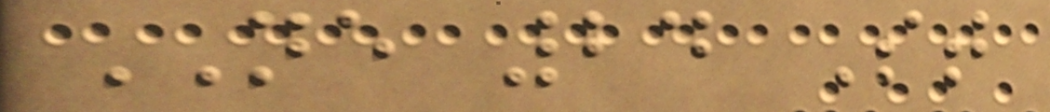NE 24 St
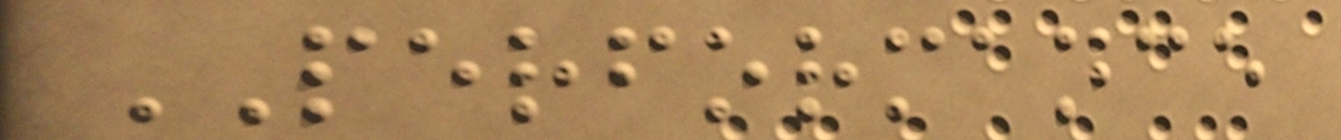PERFORMANCE
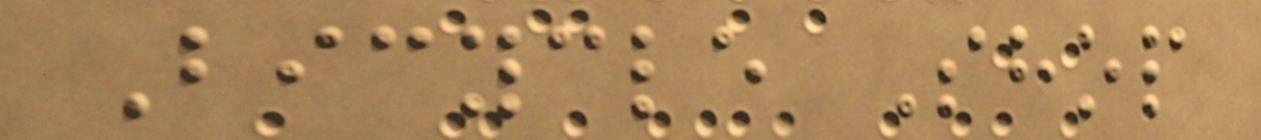Bicycle Shop
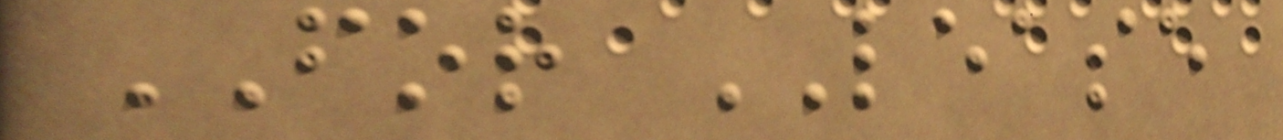FOR LEASE
